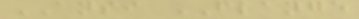ANSI FLANGE
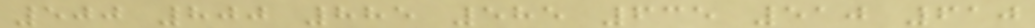500 800 885 585 635 510 610
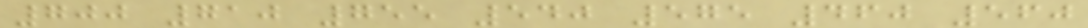700 710 755 540 575 460 560
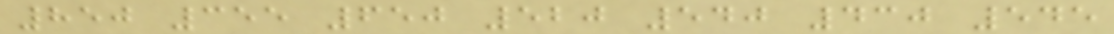850 355 650 520 540 430 545
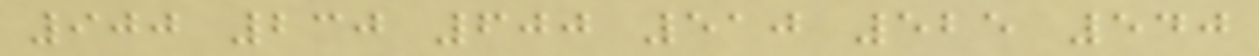900 230 600 510 525 540
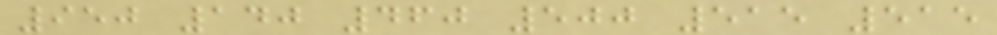950 140 460 500 515 515
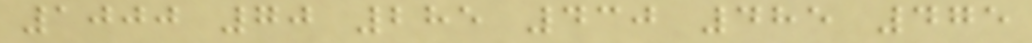1000 70 285 430 485 475
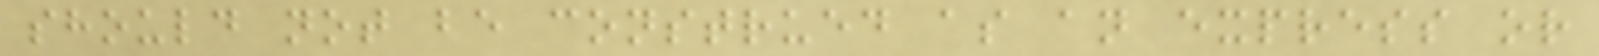should not be construed as an express or
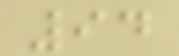94
